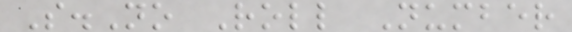S.No Roll Number
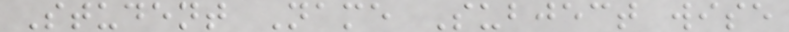Student Name Subject wise
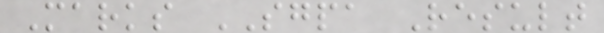Marks SGPA Result
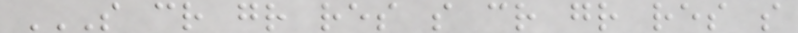S CR GR RES S CR GR RES S
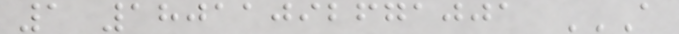1 18011092671001 A
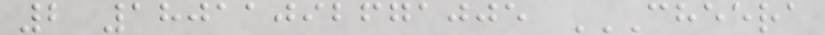2 18011092671005 CHEERA
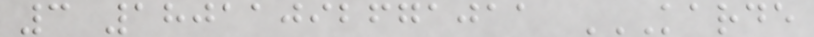3 18011092671011 KARDE
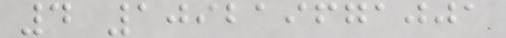4 109219671001
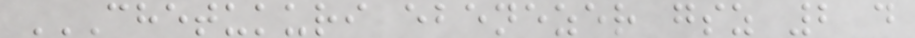CHETUKURI EBENEZER GSZ 2 D
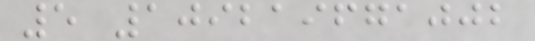5 109219671002
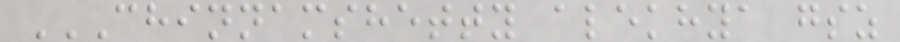CHINNAMSHETTY ALEKHYA GSZ
